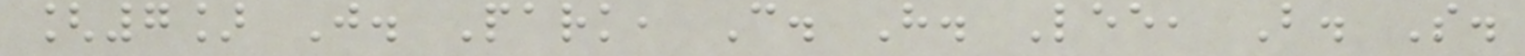[7] J. Park, C. H. Lee, B. S.
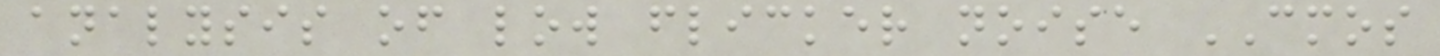analysis of low flicker noise CMOS
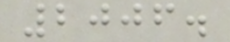2006.
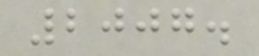2007.
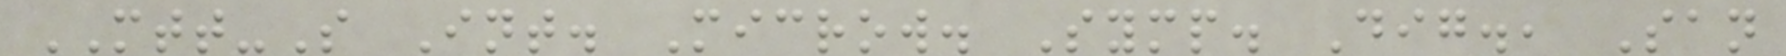MTT-S Int. Microw. Symp. Dig., San
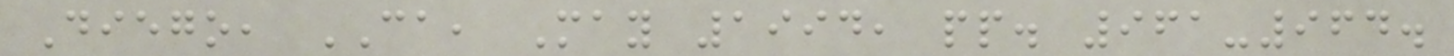Diego, CA, May 1994, pp. 961-964.
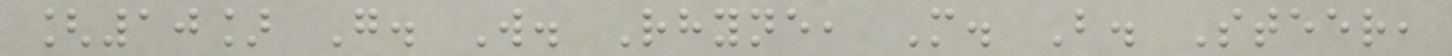[10] G. W. Rhyne, M. B. Steer,
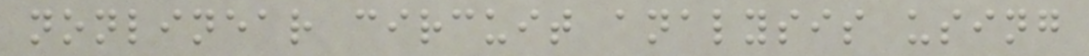nonlinear circuit analysis using
